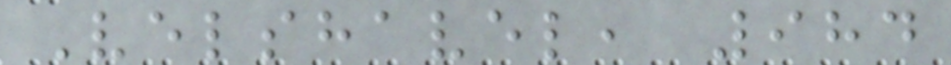Velshavel, 984
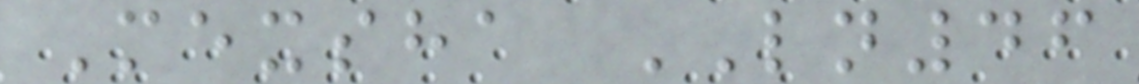Mexsha LN46
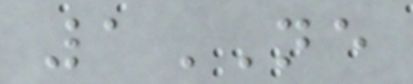1NE
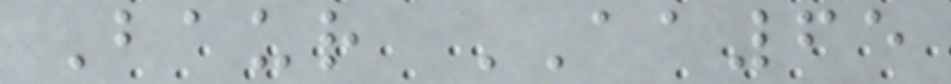Baur AA65
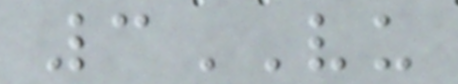3VU
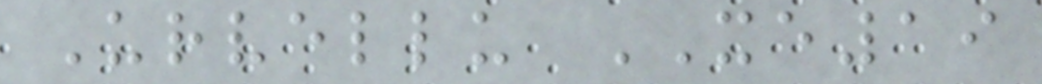Urvellu XE19
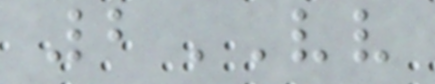2VV
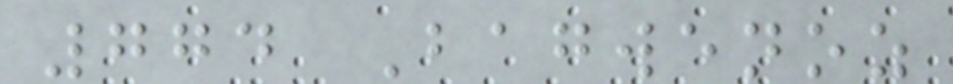774 Bagwenoz
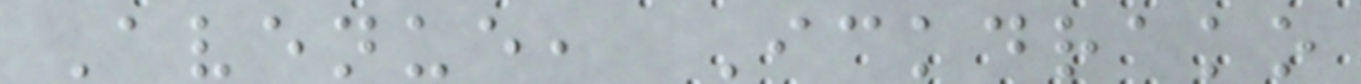Avenue, Ickdrako
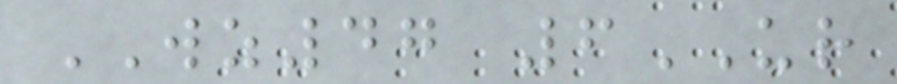WZ47 6UR
